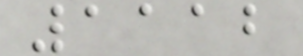1112
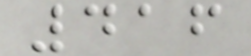416
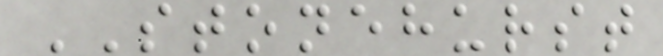STONEHURST
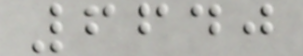6640
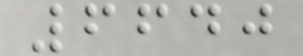6640
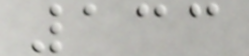133
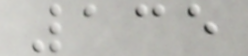135
